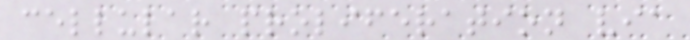cellular proliferation via
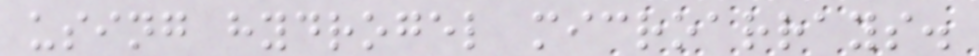using hydrogel microarrays.
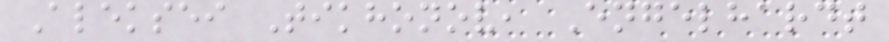Aleksei Tikhonov, Engelhardt
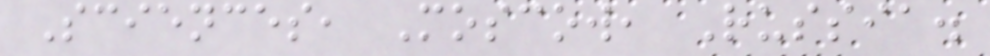Sciences, Moscow, Russia.
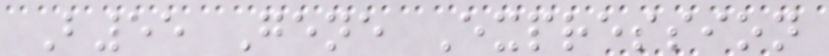B55 Gene Expression
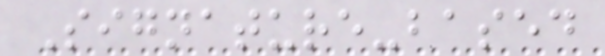Signature-based
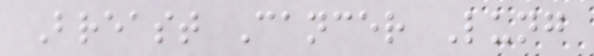Breast Cancer Lung
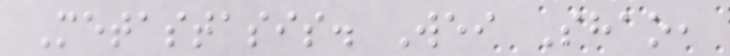Metastasis. Wei Shao,
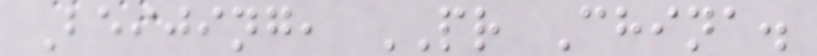Beijing, PR China.
